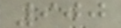900
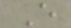E
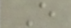E
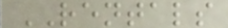RENTALS
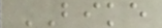BIKE
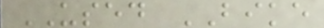USED BIKE
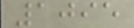1095
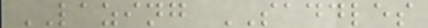LAZING SADDLES
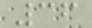36
